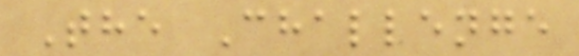The Challenge
